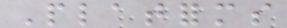Platforms
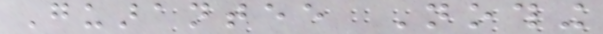Guarantee Nothing
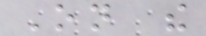On the
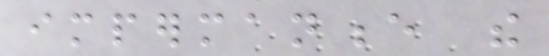impermanence the
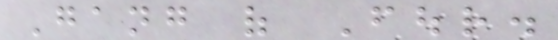Gang of Four.
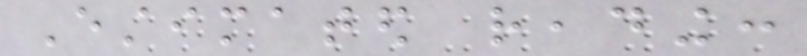Estimated reading:
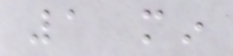1 min
